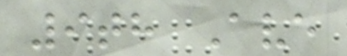9th Ave
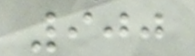900
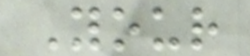Your
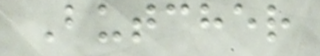Butcher
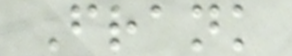Frank
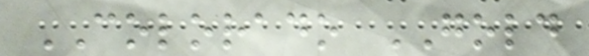COLORADO GOLD
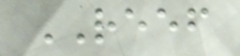REEF
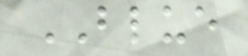BLUE
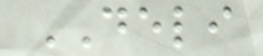DELI
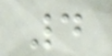4
